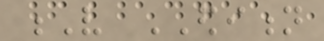V EDITION
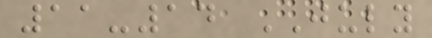11-14 JULY
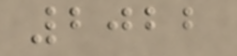2022
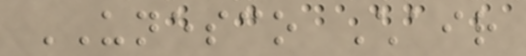UNESCO Chair
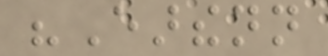"Earthenn
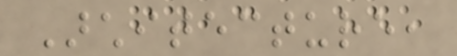Architecture,
